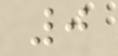0
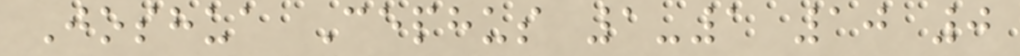Joshua Cephus 1-1 10 0
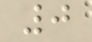0
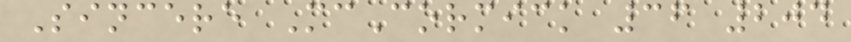Sincere McCormick 36 204
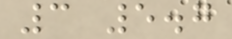3 5.7
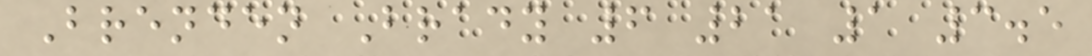Brenden Brady 6 21 1 3.5
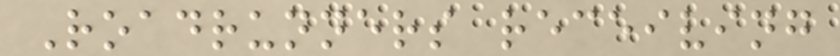Roadrunners receiving
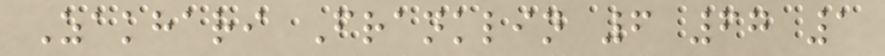Zakhari Franklin 6 67 1
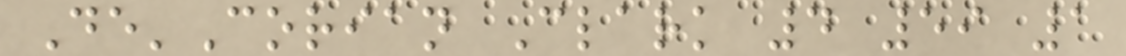De'Corian Clark 4 59 1
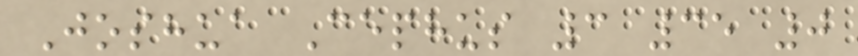Joshua Cephus 3 35 0
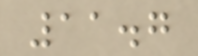11.7
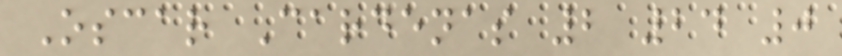Oscar Cardenas 2 24 0
